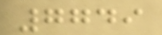7749
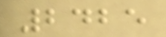2425
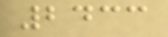2433
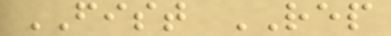FIST REP
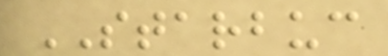STARBUC
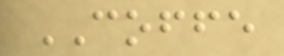COFFE
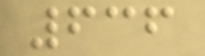636
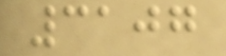3107
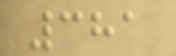381
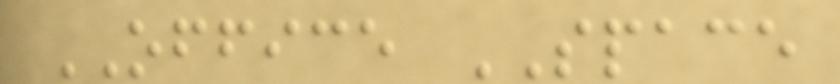OFFICE SPACE
